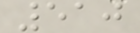510
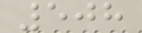508
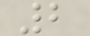2
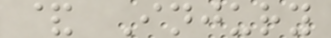& Injury
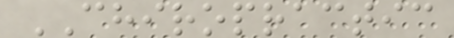CHIROPRACTIC
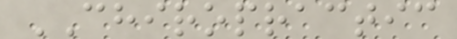CHIROPRACTIC
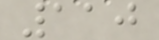110
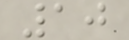10
